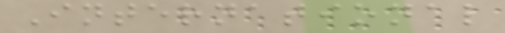International
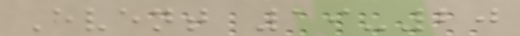Event 19-20
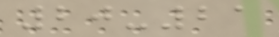20-21
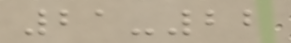21-22
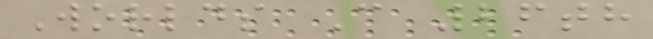Worlds C 26th
